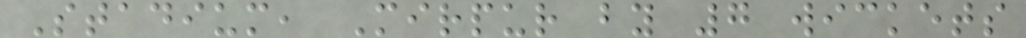Stadium, Mirpur by 7 wickets
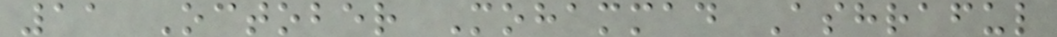11 October Mohammad Ashraful
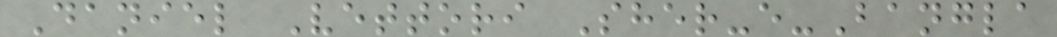Daniel Vettori Sher-e-Bangla
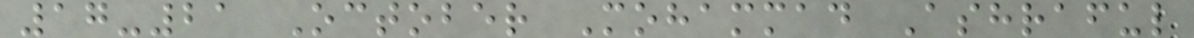17-21 October Mohammad Ashraful
